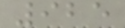925
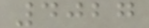4027
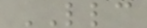LLC
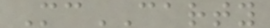McCARTY
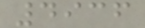4936
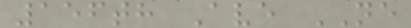156th Ave NE
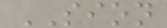SION
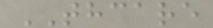THCARE
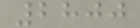2800
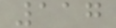117
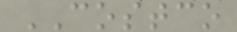COSTCO
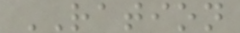RATION
